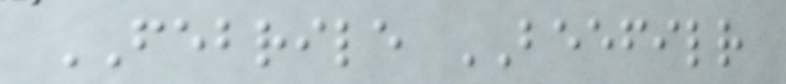FEBRILE BEEFILR
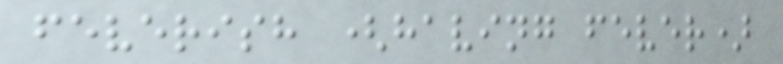feverish (having fever)
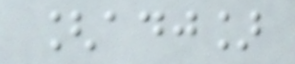[adj]
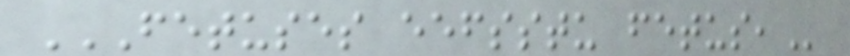FETUSES EEFSSTU FETUS,
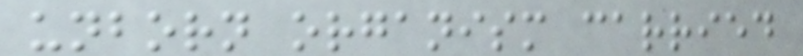unborn organism carried
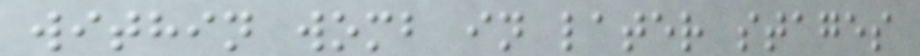within womb in later stages
